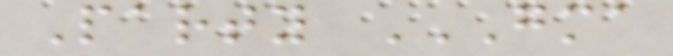Party GMA
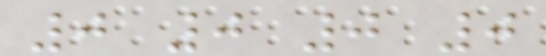0 0 0 0
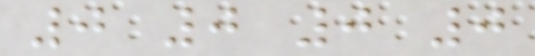0 0 0 0
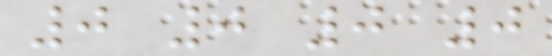0 0 0 0
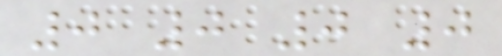0 0 0 0
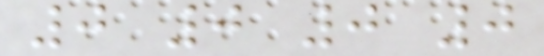0 0 0 0
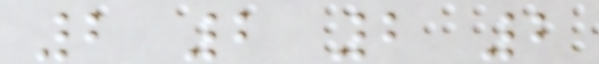2 2 2 2
